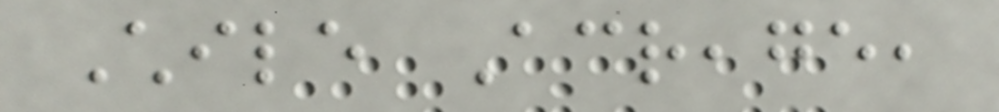Chile Acreage,
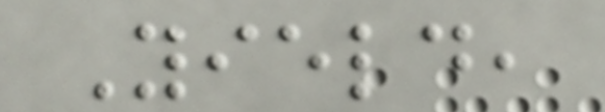Yield,
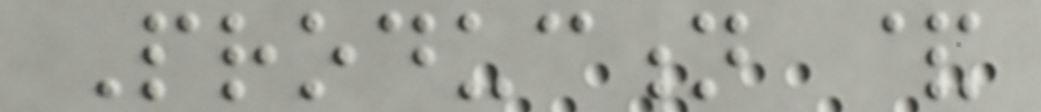Production &
